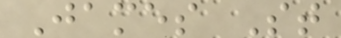James St
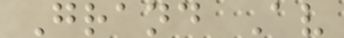Grand Av
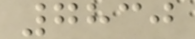7830
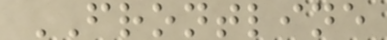FRONTLINE
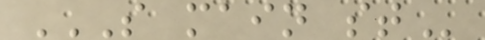S MAIN ST
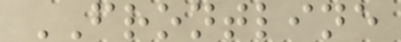FRONTLINE
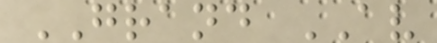GRAND AV
